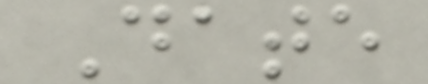Date
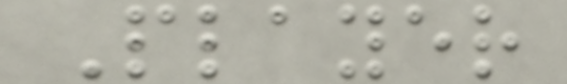Player
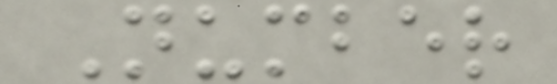Number
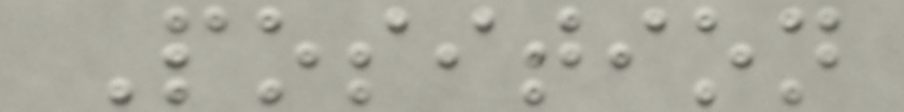Position
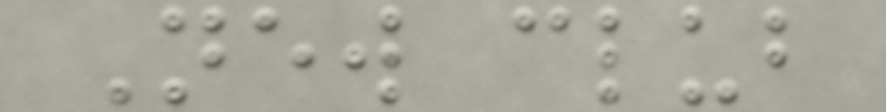New club
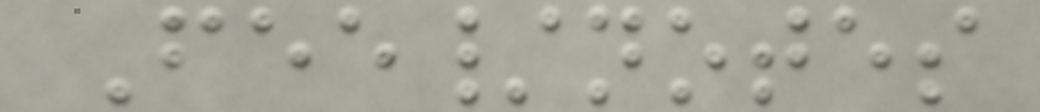Fee/notes
